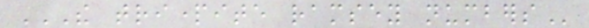THE TRIPARTITE RAMSEY NUMBERS
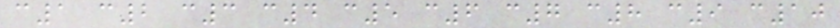c1 c2 c3 c4 c5 c6 c7 c8 c9 c10
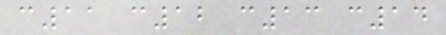c11 c12 c13 c14
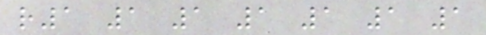r1 1 1 1 1 1 1
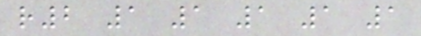r2 1 1 1 1 1
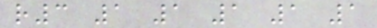r3 1 1 1 1 1
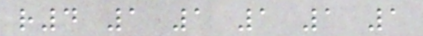r4 1 1 1 1 1
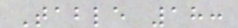Table 18:
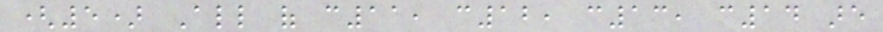(5) All of c11, c12, c13, c14 are
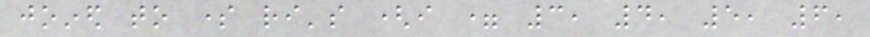joined to some ri's (i = 3, 4, 5, 6,
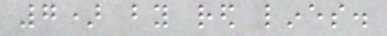7) by red lines.
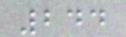244
